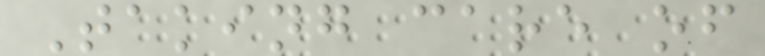Taking care of
